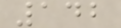142
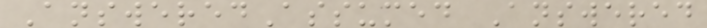AnsweredAssumed Answered
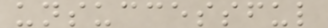unsuccessful
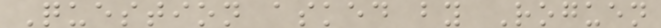Question asked by Roguen
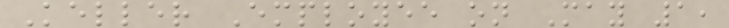Keller Employee on May 1,
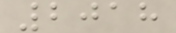2018
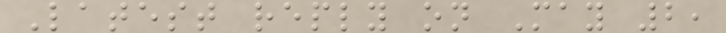Latest reply on May 2,
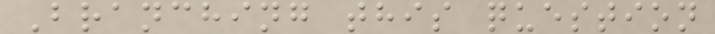Branching this question
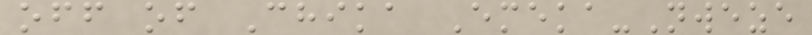off of Chika Emeka-Nweze
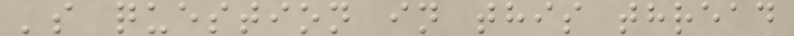's question in this thread
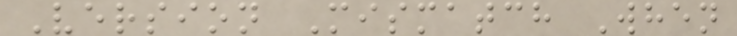Version Mismatch When
